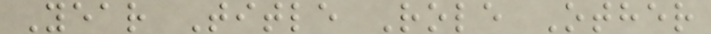Year Title Role Other
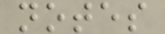notes
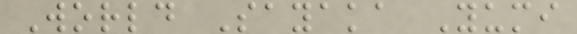World Sayaka Yumi
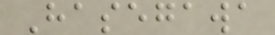Hasegawa
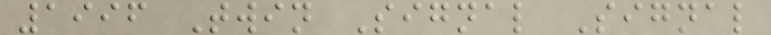1996 Twin Signal Signal
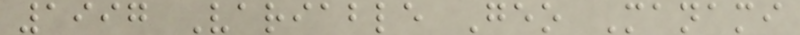1997 Variable Geo Manami
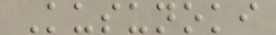Kusunoki
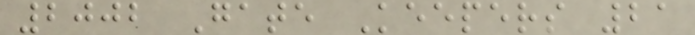2002 Gate Keepers 21
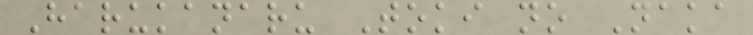Harukanaru Toki no Naka
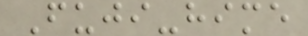Fuji-hime
